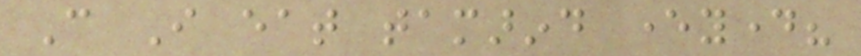Can I eat tamarind everyday?
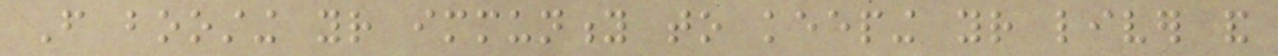From boosting your immunity to keeping your liver and
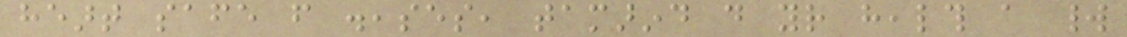heart safe from diseases, tamarind do your health a world
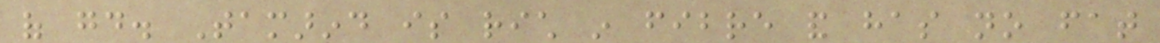of good. Tamarind is rich in fibre and has no fat
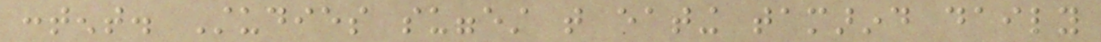content. Studies suggest that eating tamarind daily
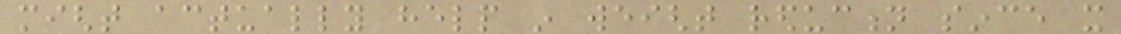might actually help in weight reduction since it
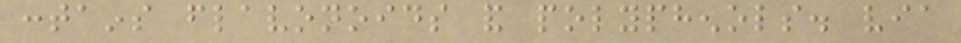contains flavonoids and polyphenols. via
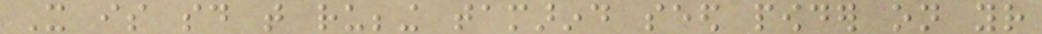It is said that rubbing tamarind seed powder on your
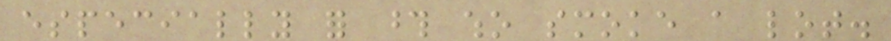especially for those who smoke a lot.
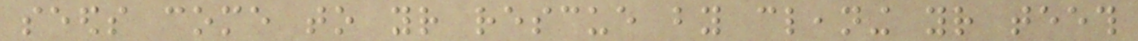seeds come to your rescue by cleaning your teeth
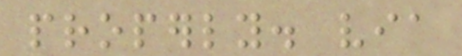properly. via
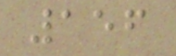156
